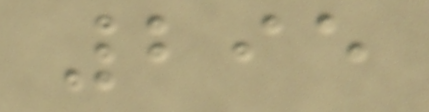295
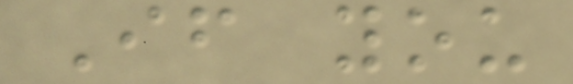If you
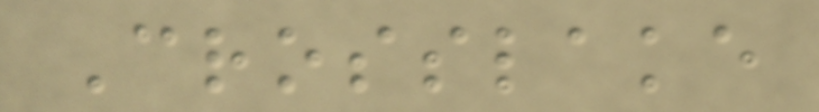Crosslake
